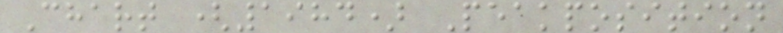Chart (1984) Peakposition
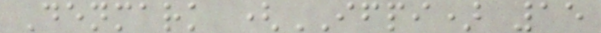Denmark (IFPI) 15
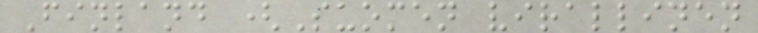Finland (Suomen virallinen
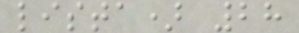lista) 28
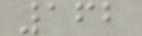162
